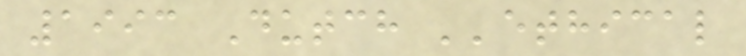1993 Dutch ''ethical
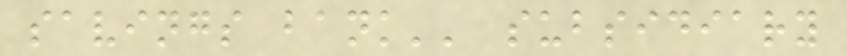savings bank'' subsidiary
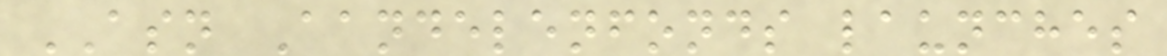ASN Aandelenfonds launches
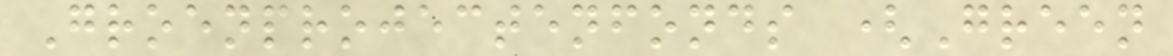Groenprojectenfonds (Green
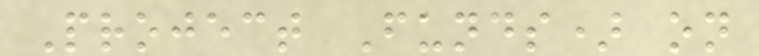Project Funds) on
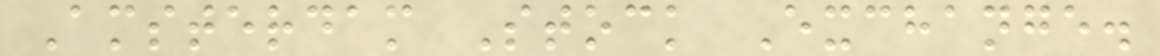Amsterdam Stock Exchange.
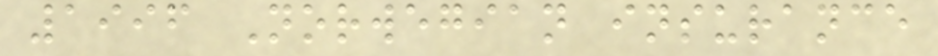1996 Norwegian insurance
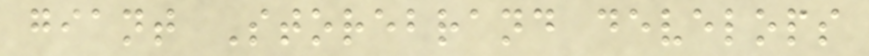giant Storebrand develops
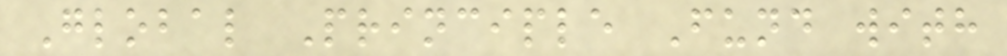Global Principle Fund with
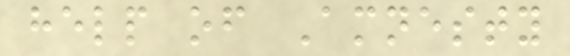help of Amnesty
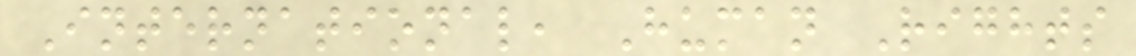International, Human Rights
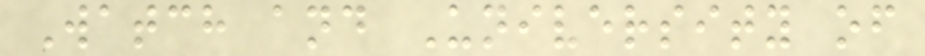Watch and University of
